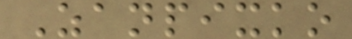Zanpixko
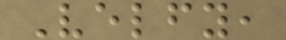Velfy,
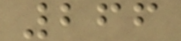266
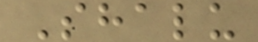Shalu
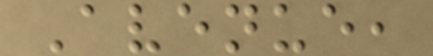Avenue,
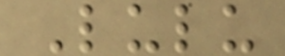Lulu
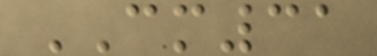CM31
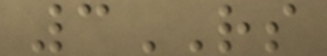3RS
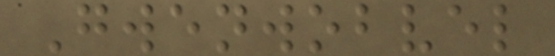Gwenwobvel
